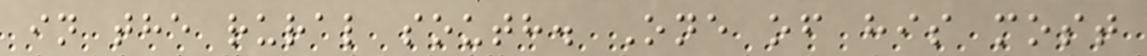in the rural south. One of his most
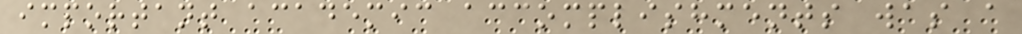important academic accomplishments was a
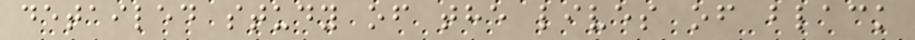detailed study of the lives of black
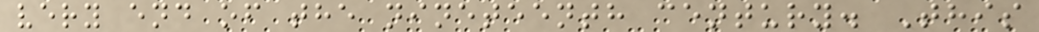very end of the nineteenth century. This
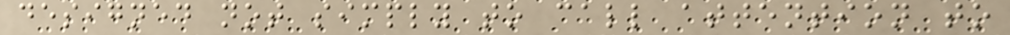designed not simply to call attention to
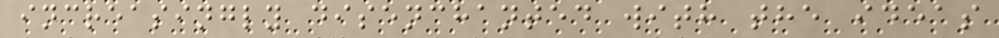increasingly disenchanted with the ideas
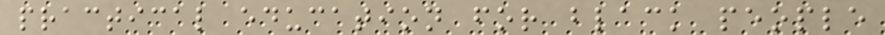practical education for black people
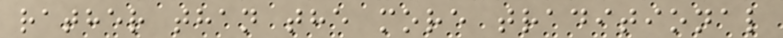rather than the more traditional
